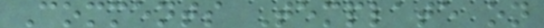Comments Template on
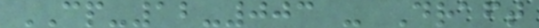CP-12-003 - Draft
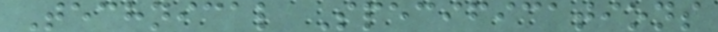Technical Specifications
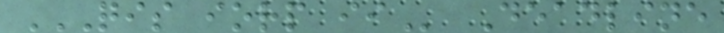QIS IORP II Deadline
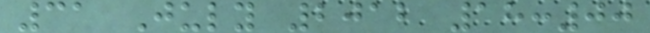31 July 2012 18:00
